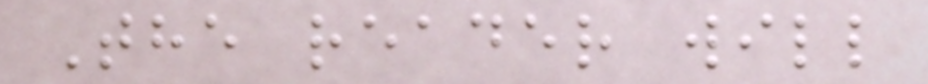The reader will
